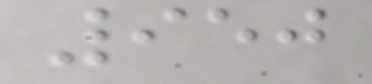950
